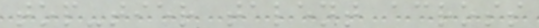top-tier talent across
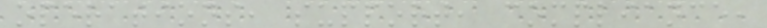operations, support, compliance,
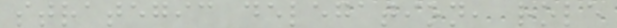strategic delegation, role
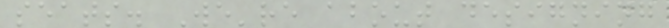seats. We're about designing
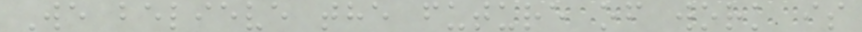We believe the future of work is
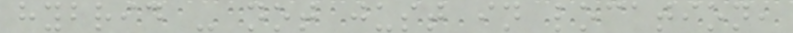hybrid - not just in location,
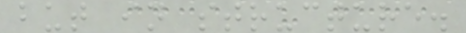but in structure.
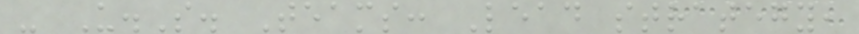- U.S. Teams: Lead strategy,
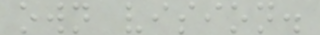own vision.
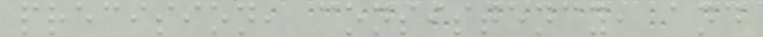precision, consistency, and
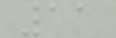11
